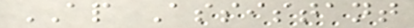AP Assistant
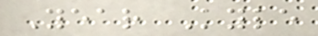Year Kyle
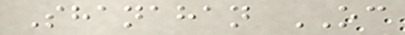Shanahan OC
